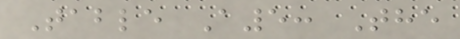Table A5: The
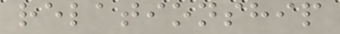relationship
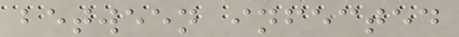between infected
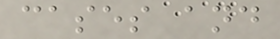cases and
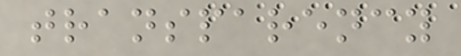transparency
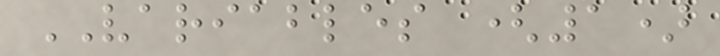VARIABLES (1)
